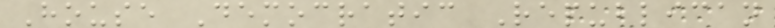House Democratic Republican
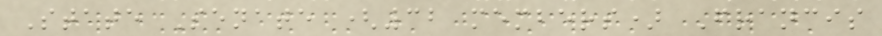State Senate (32 members) Francis
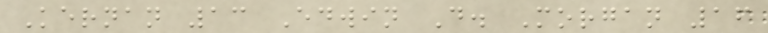Kernan 13 Edwin D. Morgan 16
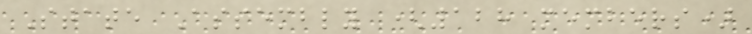State Assembly (128 members)
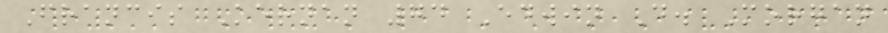Francis Kernan 74 Edwin D. Morgan
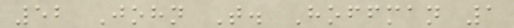52 John T. Hoffman 1
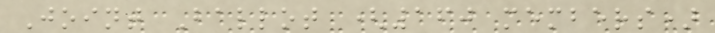Joint Ballot (160 members)
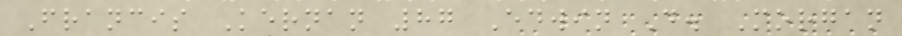Francis Kernan 87 Edwin D. Morgan
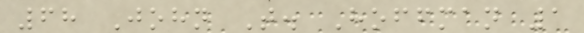68 John T. Hoffman 1
